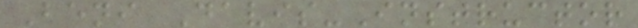Beni Davis-Instructor
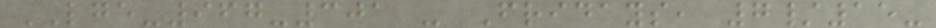LGE-967-301 - Fridays, 7/15-
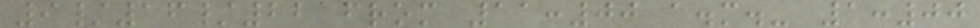9/16/22 from 11:00 a.m.- 1:00
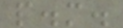p.m.
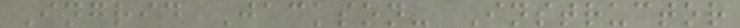Ingrid Jackson- Instructor
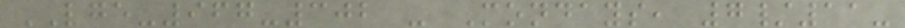LGE-967-302 - Mondays, 7/11-
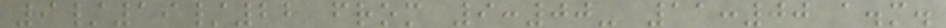9/19/22 from 9:00- 11:00 a.m.
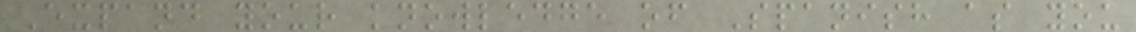Expand your knowledge of Spanish as you
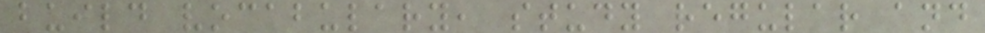build vocabulary, study regular and
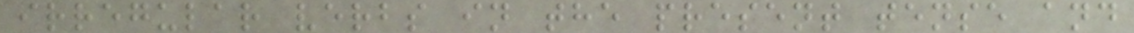irregular verbs in the present tense and
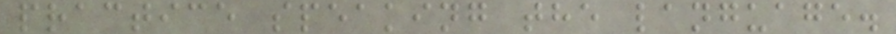practice speaking the language.
